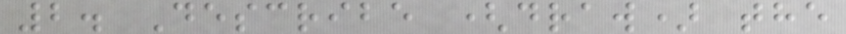2. Describe (draw) the
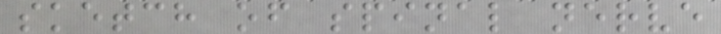sketch of spinal nerve
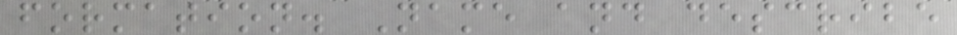formation. Name and describe
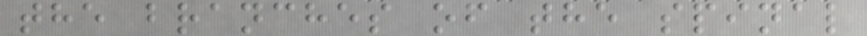the branches of the spinal
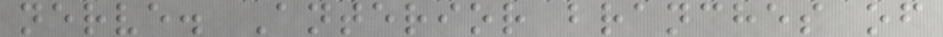nerve. Anterior branches of
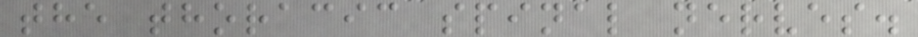the thoracic spinal nerves.
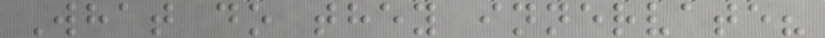What do they innervate?
